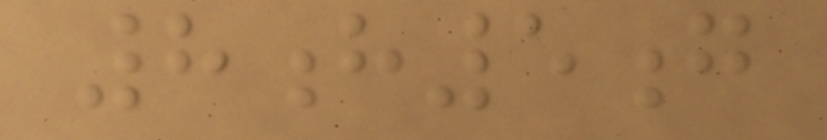8h5g
